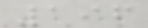196
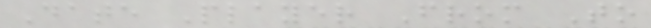Date Player From To
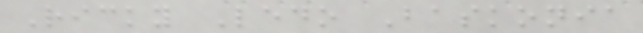Ricky Ledo Baskonia
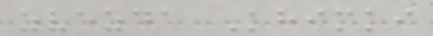zvezda Khimki
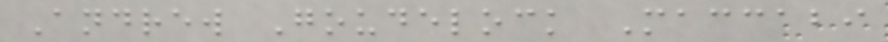Andrew Goudelock Maccabi
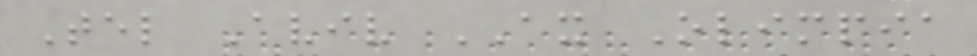Tel Aviv AX Olimpia
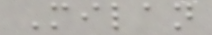Milan
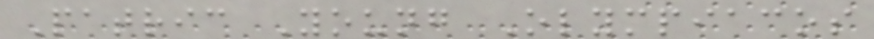Patric Young Olympiacos
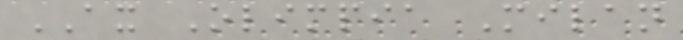AX Olimpia Milan
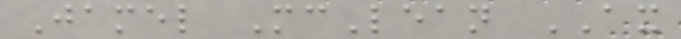Jamel McLean AX
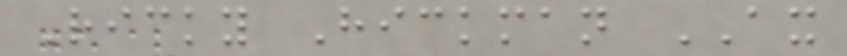Ricky Hickman AX
